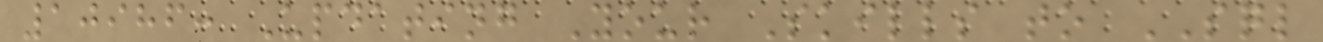10986: Updating Your Skills to SQL
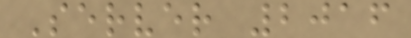Server 2016
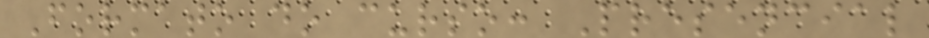Formato do curso: Presencial
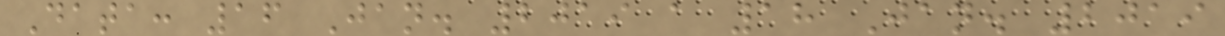Data: 16 Jan. 2019 a 18 Jan. 2019
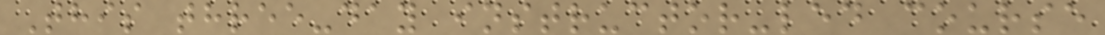This three-day instructor-led course
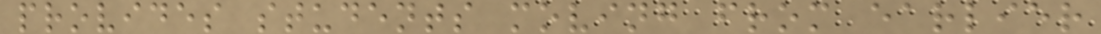provides students moving from earlier
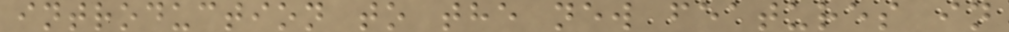introduction to the new features in
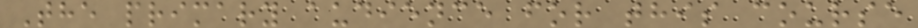The primary audience for this course
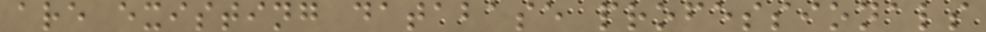are existing database professionals
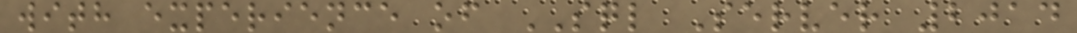with experience of SQL Server 2014
